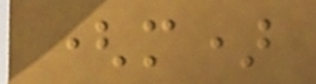(m)
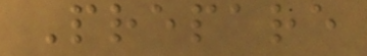Prepare
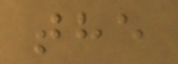the
